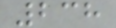238
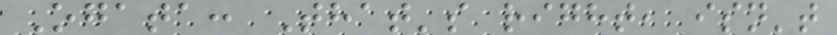Ogata: That's right, isn't
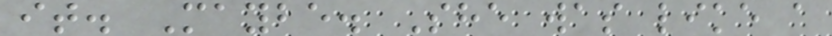it. Maybe. She was like a
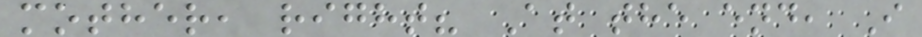mother, right? At the end, I
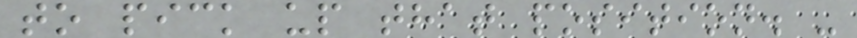to pick up that position. -
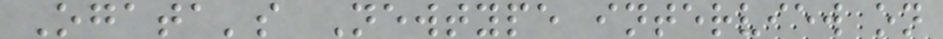Ogata's Newtype interview on
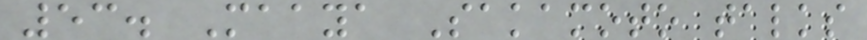53. Maaya Sakamoto talks
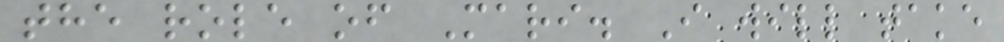the role of Mari. I will take
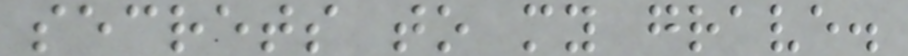secrets to my grave.
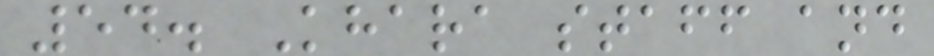54. Khara staff and
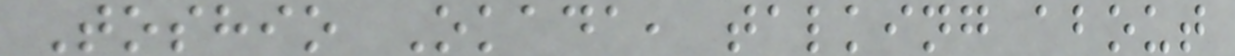Toshio Okada, talking about
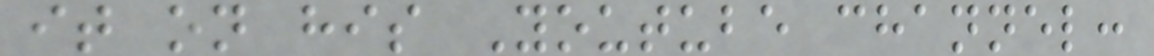it on his Youtube channel:
